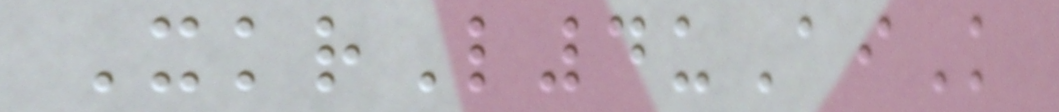XkrL4uAiK
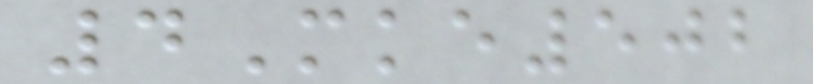4Mke502
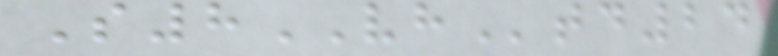S8VHtd24
